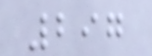297
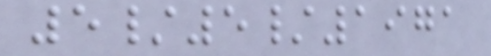5/5/1971
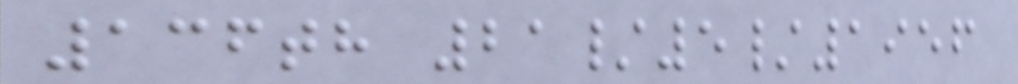136th 21/5/1956
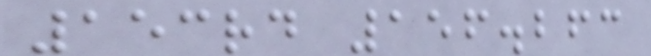153rd 156.263
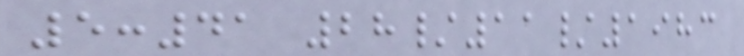5:41 28/11/1983
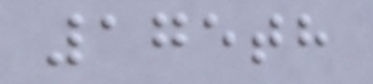175th
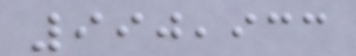990,933
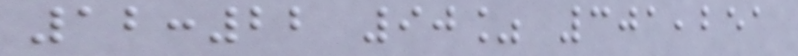12:22 90% 301,251
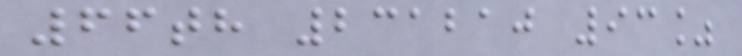66th 231210 93%
